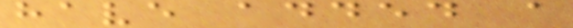have added a
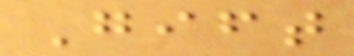Gift
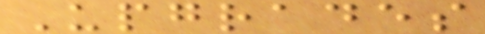Upgrades
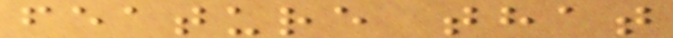feature that
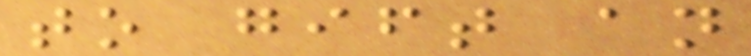to gift an
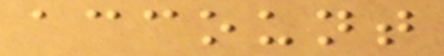account
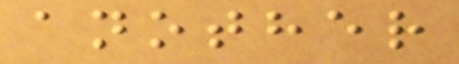another
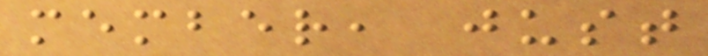member, just
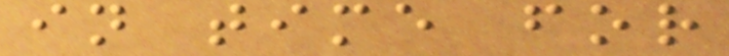in time for
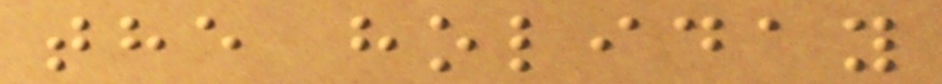the holiday
